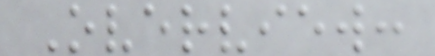Overview:
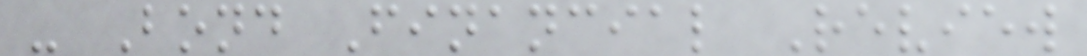- Bond Financial Review
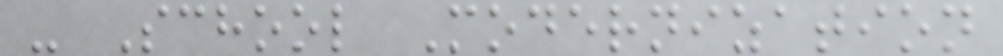- School Modernization
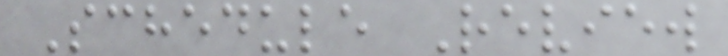Schedule Review
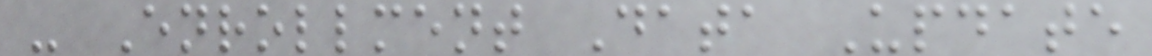- Enrollment Data Update
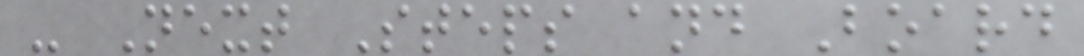- Next Steps and Board
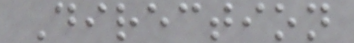Direction
